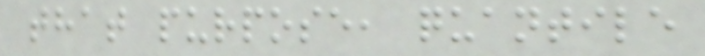that purpose, quantile
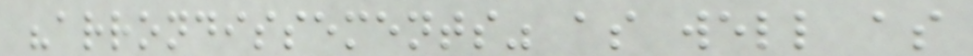"arrondissements" as well as
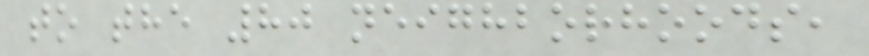to the 80 neighborhoods,
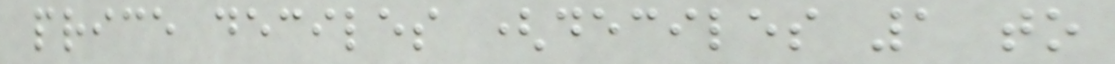price deciles (deciles 1 to
